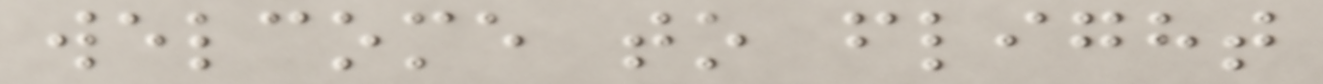welcome to flight
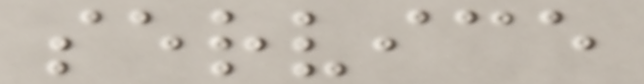service
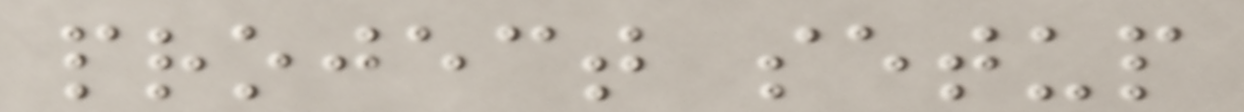project setup
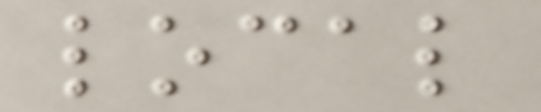local
